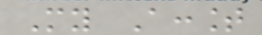My Account
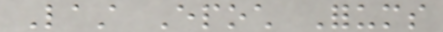Last Epoch Forums
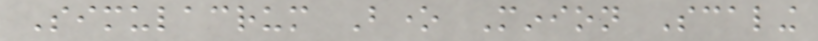Simulacrum Bone Minion Scaling
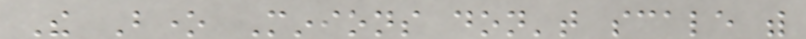The Bone Minions don't scale with
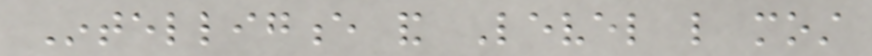Intelligence and Level like most
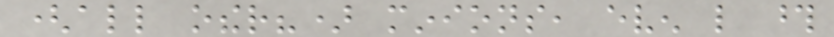(all other?) minions, even like those
